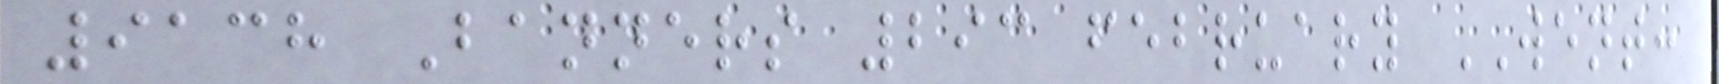9138 Banners 293 february WENT:
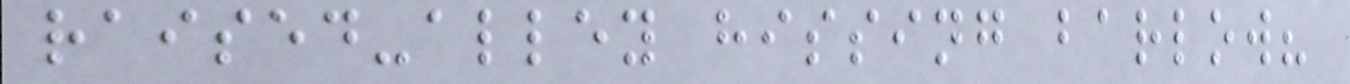raised-alley hissing barlow?
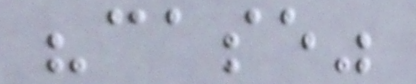"case"
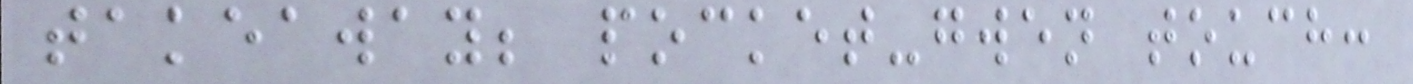takeaway; pocket-gwen touch:
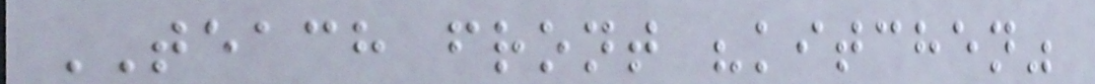TEACH front "kitchen"
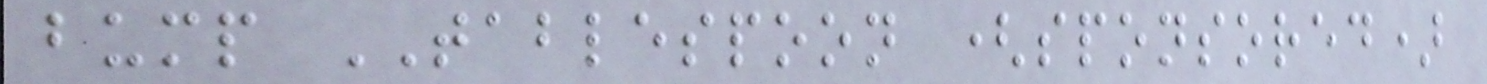bump TABLESPOON (sponsored)
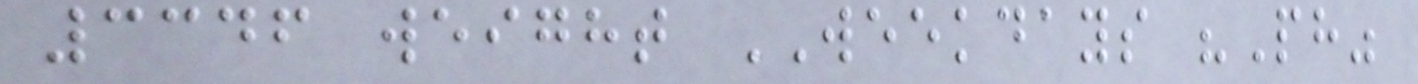3346 weight WEEKDAYS "Ph"
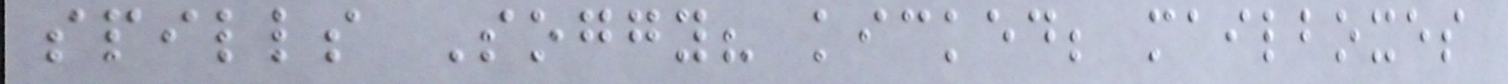spills Soggy? kicked; mailboxes
